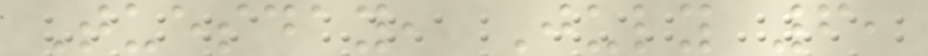Tuesday, July 6,
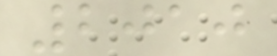2010
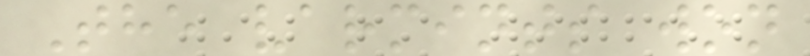The varmints won
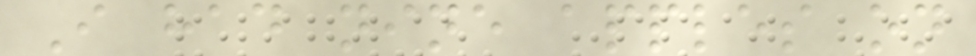I had nine apples on
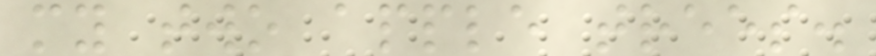my two apple trees.
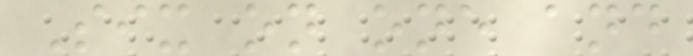Six on one and
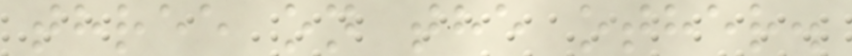three on the other.
